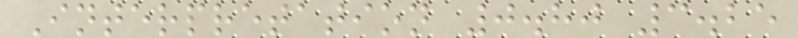Interpretation 0.80 3.25
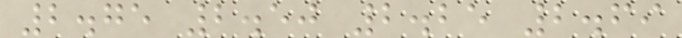2.75 2.50 2.25 2.69
